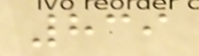839
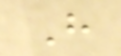H
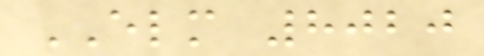ELM 8020
